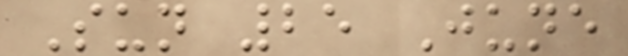Sun 25 June
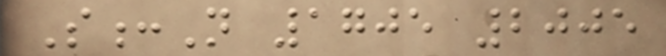S:N 1705 2005
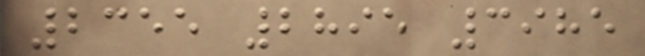2355 2895 3985
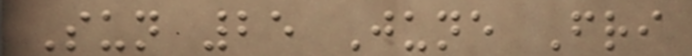Sun 25 June Fri
